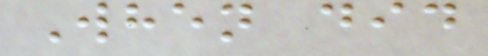When did
